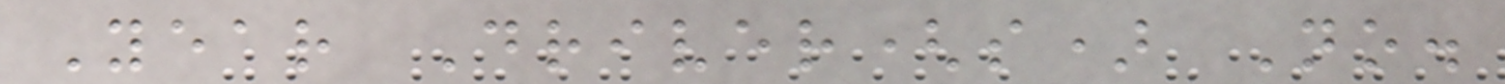Year Driver(s) No.
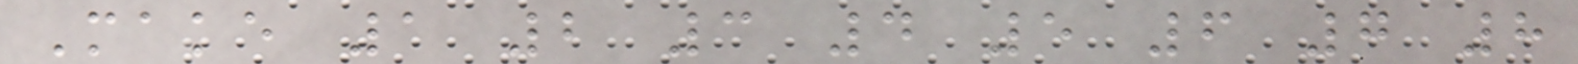Make 1 2 3 4 5 6 7 8
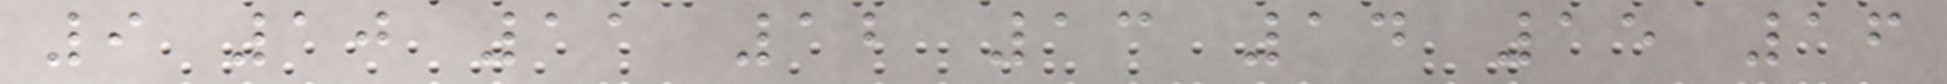9 10 11 12 13 14 15 16
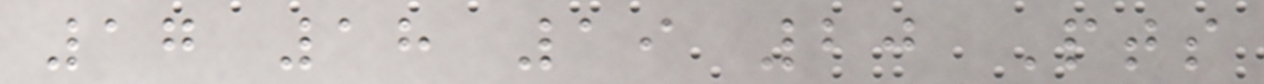17 18 19 20 Pts
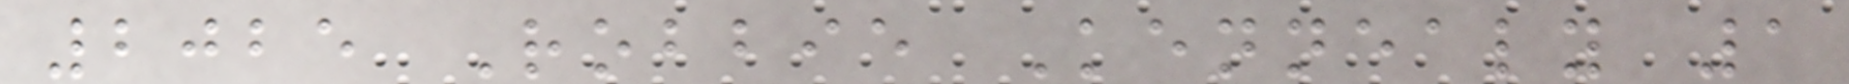2025 Robbie Kennealy 1
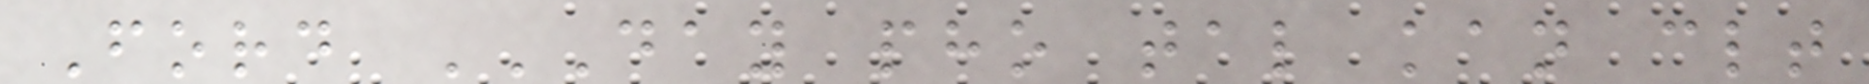Ford DAY PHO TAL KAN CLT
